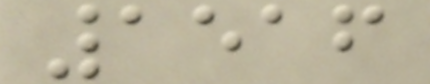1516
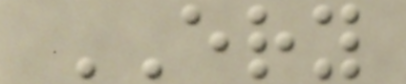ERY
